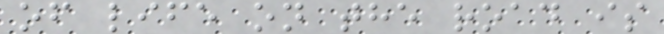of life on the road is
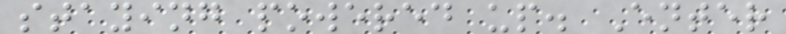staying powered up. Enter
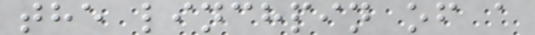the linchpin of a
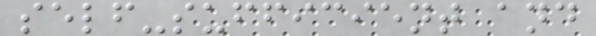self-sufficient and
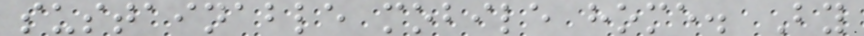sustainable mobile home. By
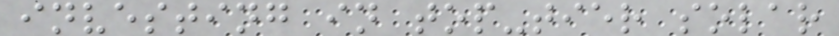investing in top-tier solar
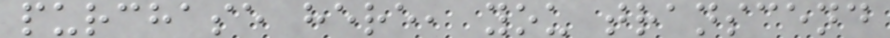purchase here, you transcend
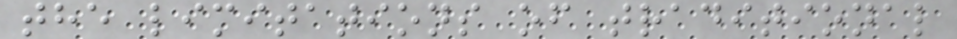the limitations of traditional
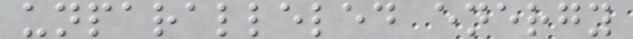unparalleled energy
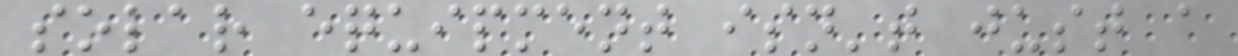solar equipment isn't just a
